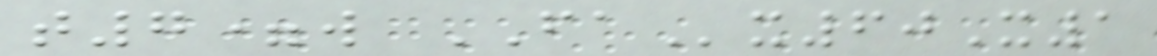t7=w FAx60X1
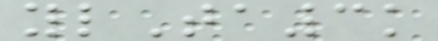ylTa3k
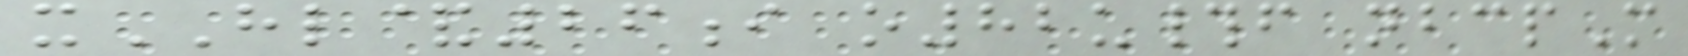xHL&26i o82u#f nbcpM
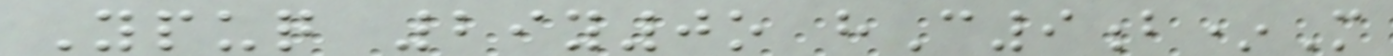Ypuq 29y0o hC9b*M
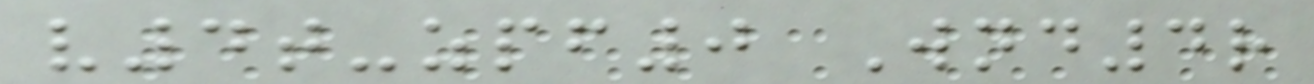v4t-zpf0 Wnd4r
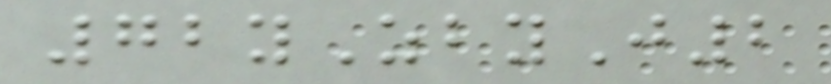72yZbyJ2
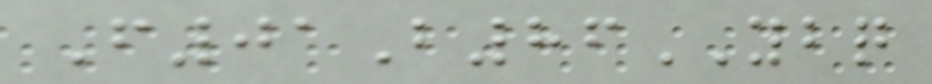F01B86YBQ
